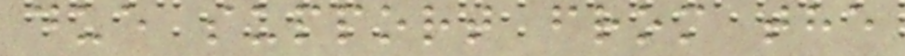due support from the
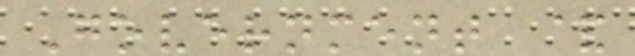Government &
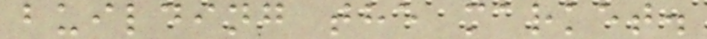building the market.
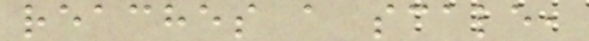reaches a scale,
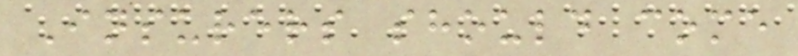Insurers should come
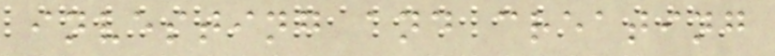investing and creating
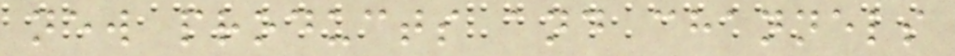new products and channels
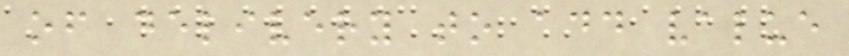of delivery to add value
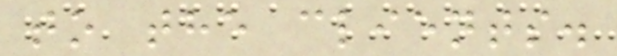to the clients.
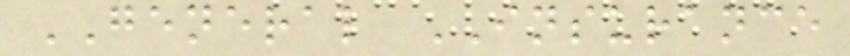GENERAL INSURANCE
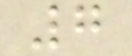7
